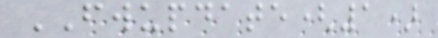FWUPDATE(1)
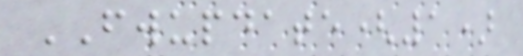FWUPDATE(1)
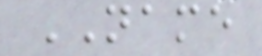NAME
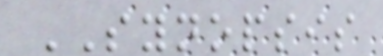SYNOPSIS
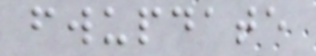fwupdate
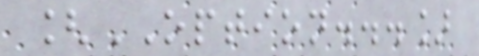[OPTION...]
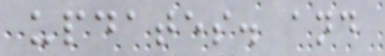updates. and
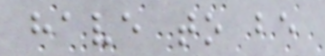have to be
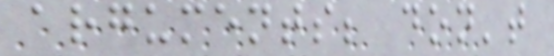arguments; don't
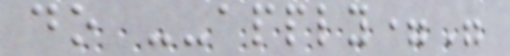do --apply="
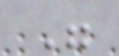"
